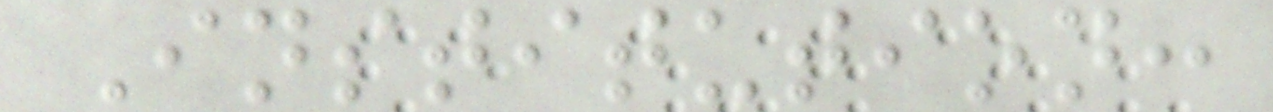Institution:
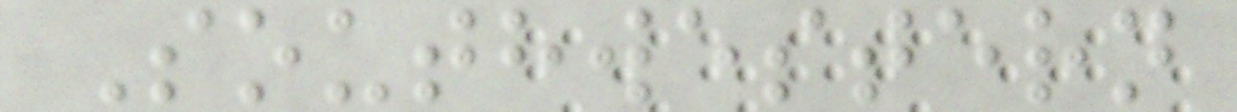Southwestern
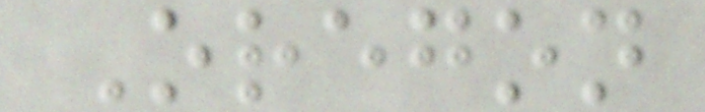Oregon
